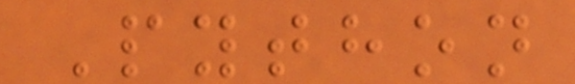Python
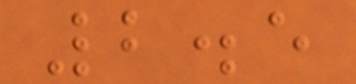2.5
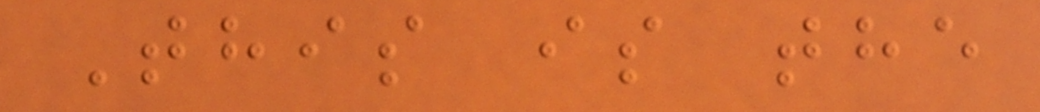This is the
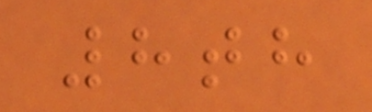8th
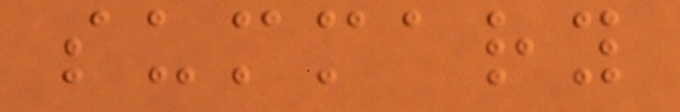summary
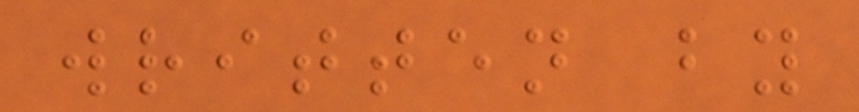written by
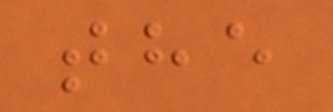the
